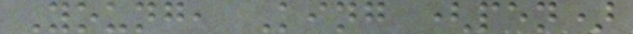Young, King (pen)
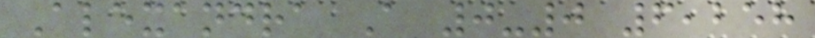Alexandra A 0-0 6,258
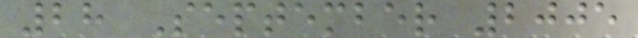28 September 2005
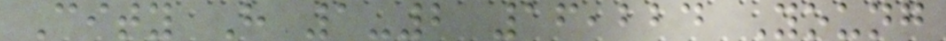City H 1-2 16,224 Young
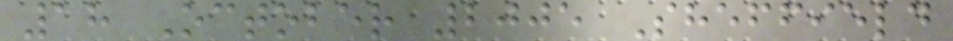18 October 2005 Sheffield
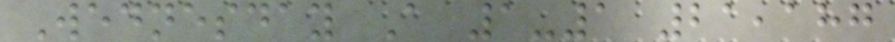Wednesday A 1-1 21,187
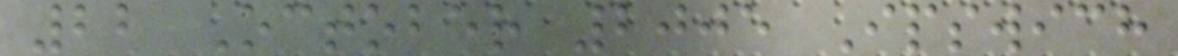22 October 2005 Ipswich
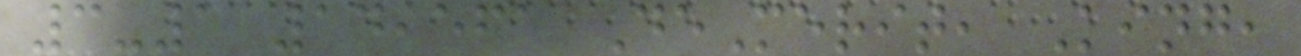3-1 14,561 DeMerit, King,
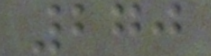270
